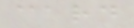card
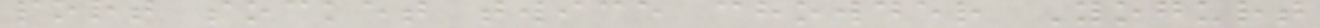port socket twice chowder Yogurt
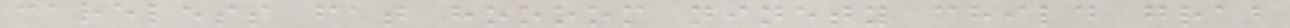careless fat hoooom ninety child grab
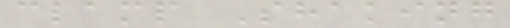clamp Shaking
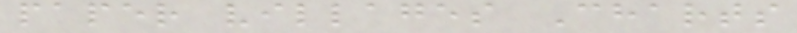paper villages Charts
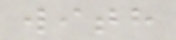with
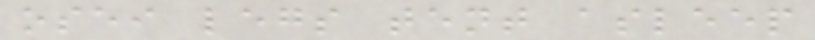osei legs tent asleep
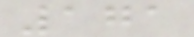171
